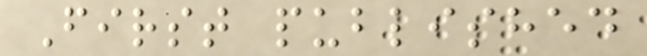First published
